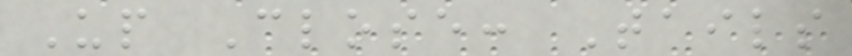Up Close: Tails
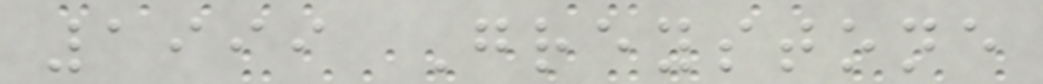1999 Greystone
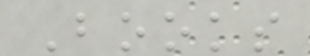Books
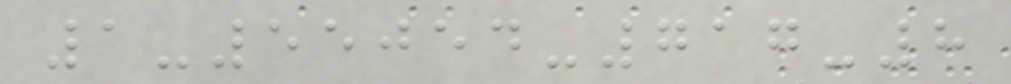1-55054-717-8
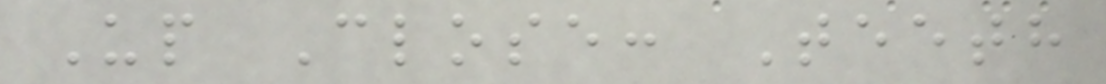Up Close: Teeth
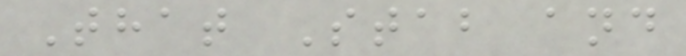That Stab and
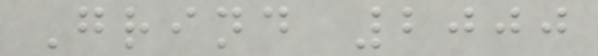Grind 2000
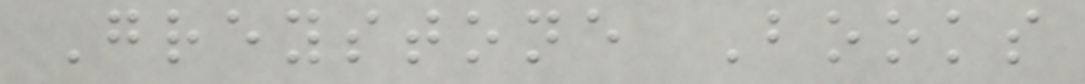Greystone Books
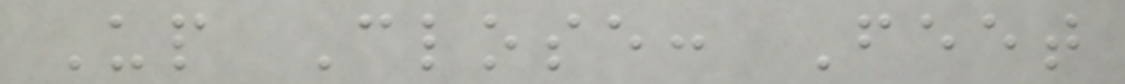Up Close: Feet
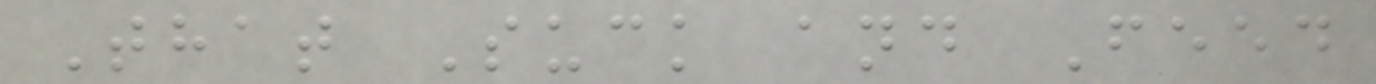That Suck and Feed
